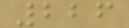226
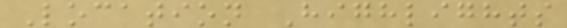Location Highlights
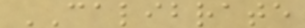CALIBRATE
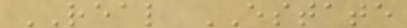REAL ESTATE
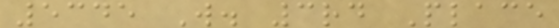5345 W. 3rd Place
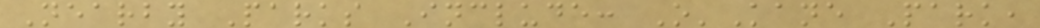Nearby Parks Include: O'Kane Park,
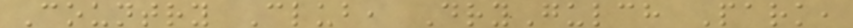Country Club, DryGulch Park,
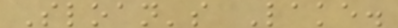Sloan's Lake.
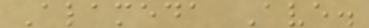Alameda Ave.
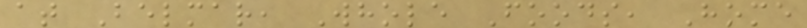at Belmar, Whole Foods, Home
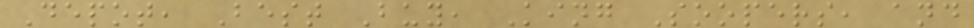Depot, Best Buy, King Soopers, and
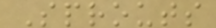Sprouts
